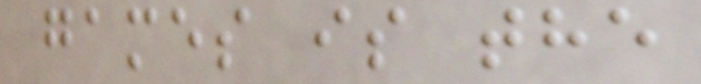games is the
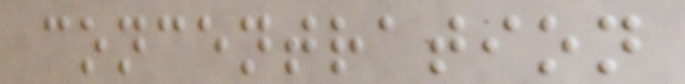concentration
